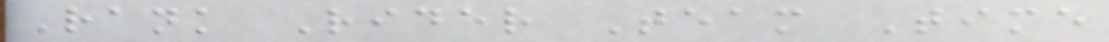Rank Rider Team Time
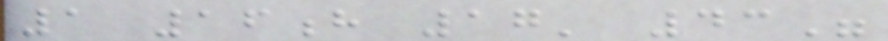1 16h 17' 43"
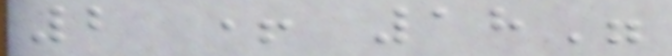2 + 18"
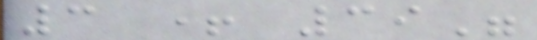3 + 39"
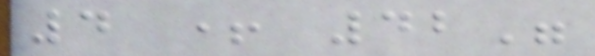4 + 42"
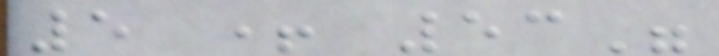5 + 53"
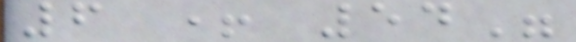6 + 54"
